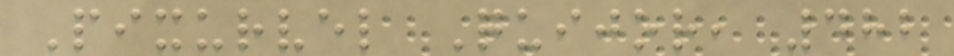Pixurvel Quijor, 482
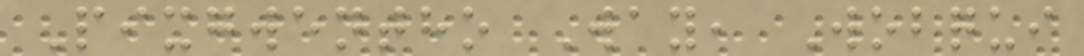Pixgwentho Way, Wobqui
